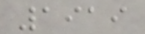1919
